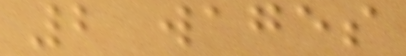2 wages
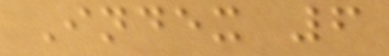Index 6
